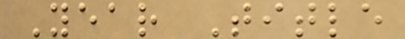Year Title
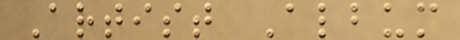Artist Album
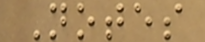Notes
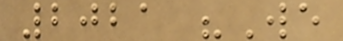2021 "We
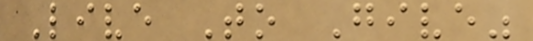Live To Give"
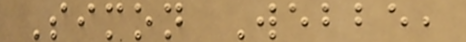Simon Webbe,
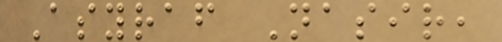Asyraf Nasir,
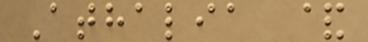Athalia &
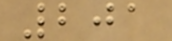201
